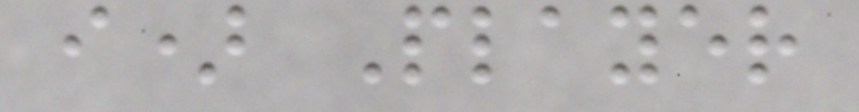i) Player
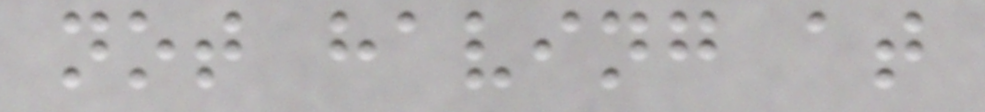not having at
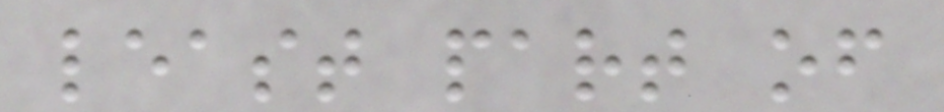least part of
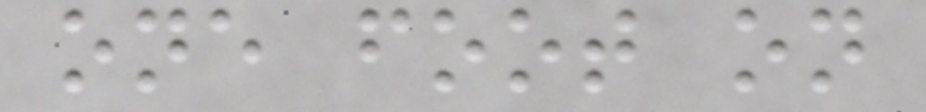one foot on
